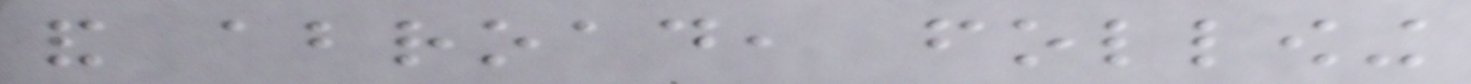and abroad, following
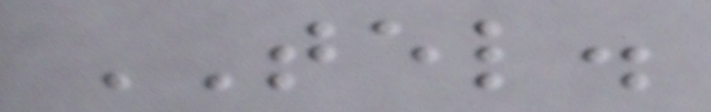TEL.
